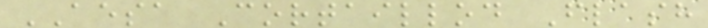AESA Cortaillod Flash
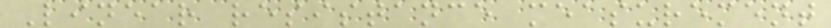Linear resistance measurement
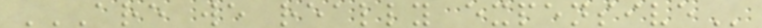ARE WE REALLY EXPENSIVE
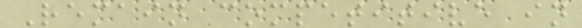Remain competitive in
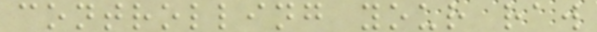controlling your raw
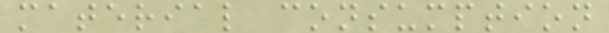material consumption
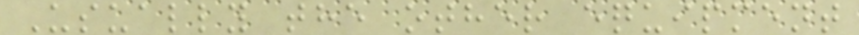Usually the other equipment
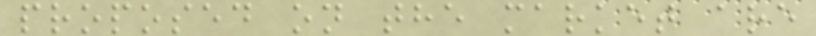proposed on the market are
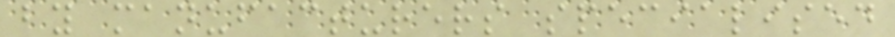by manufacturers specialised
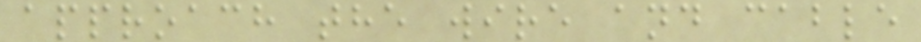approach the wire and cable
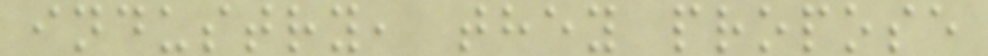industry, they propose
